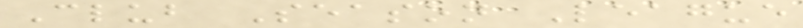Club Season League
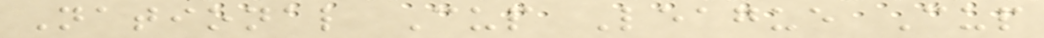National Cup League Cup
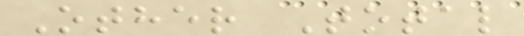Other Total
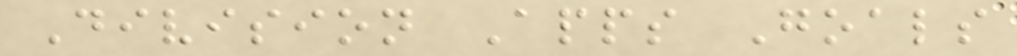Division Apps Goals
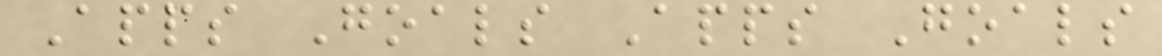Apps Goals Apps Goals
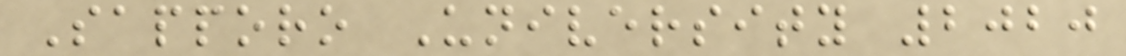Sapporo University 2020
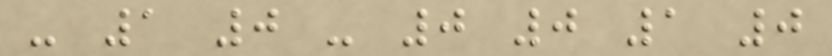- 1 0 - 0 0 1 0
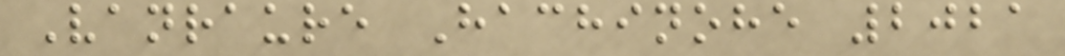Vanraure Hachinohe 2021
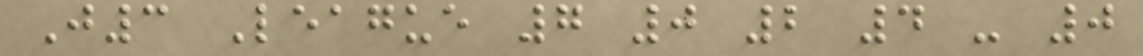J3 League 7 0 2 4 - 0
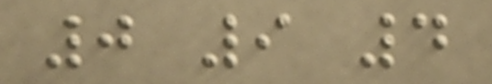0 9 4
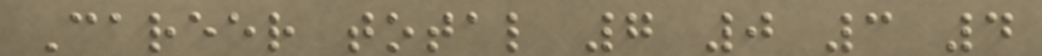Career total 7 0 3 4
